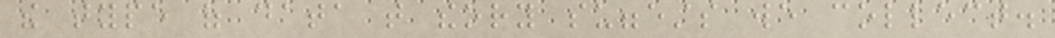the type of data that theory suggests we collect.
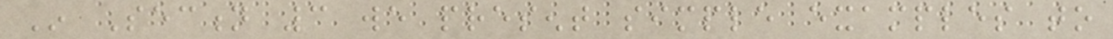In Section 3 we present simple examples to
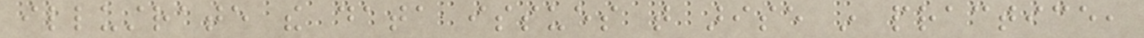illustrate the data issues that arise in practice,
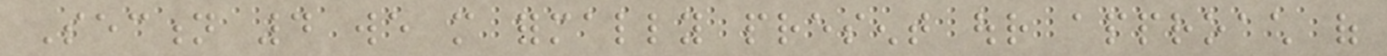Section 4 we more formally present our approach of
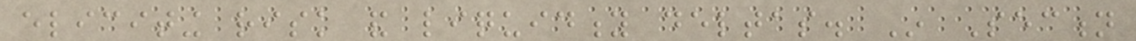eliciting risk and liquidity deltas. In Section
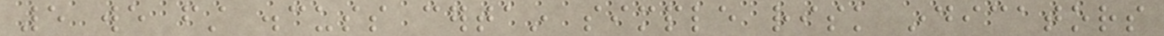5 we first discuss certain simple risk indicators
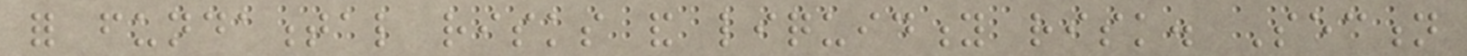for fundamental risks and liquidity risk. Section
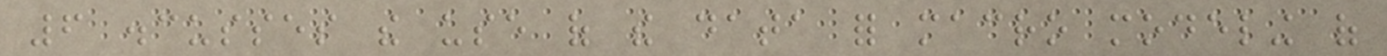6 discusses the use of the data for macro modeling of
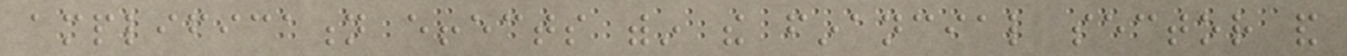amplification effects within the financial sector and
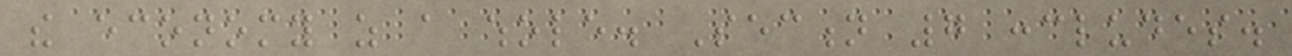the economy as a whole. Section 7 concludes.
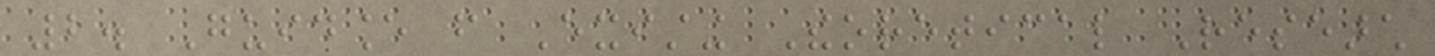2. Guidance from Existing Theoretical Research
